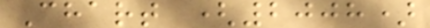Chart (2008)
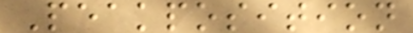Peakposition
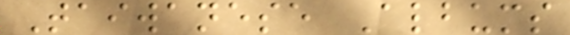Taiwanese Albums
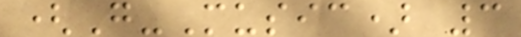(G-Music) 3
